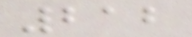212
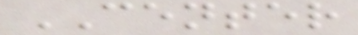CENTER
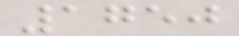1750
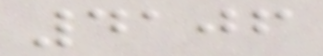4106
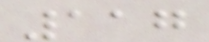117
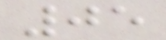05
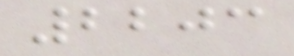2203
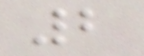2
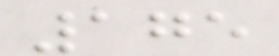175
